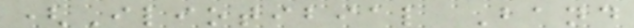(Iliotibial Band
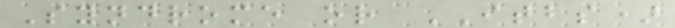Syndrome or ITBS)
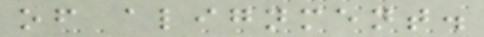of alignment.
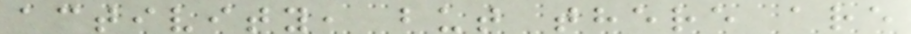activity, but there are
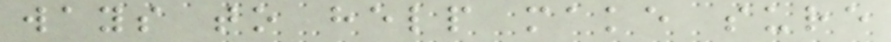ways to help make sure
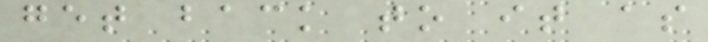get back to it as
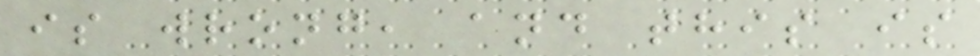is wrong, and this is
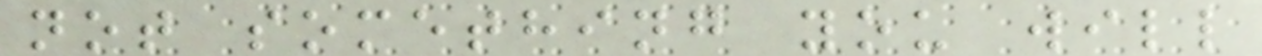not something you will
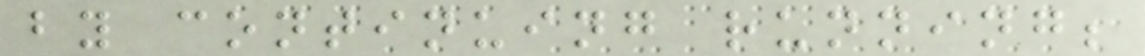by continuing running;
